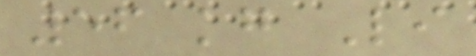56 kg Li
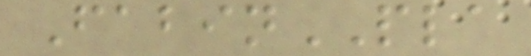FabinPLA
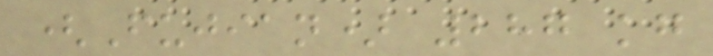(Fujian) 287 kg
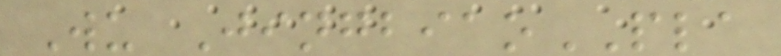Wu JingbiaoPLA
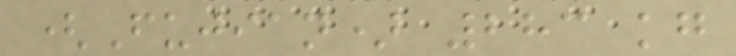(Fujian) 283 kg
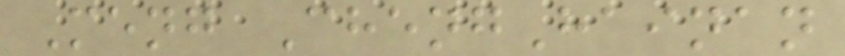Meng ChengHainan
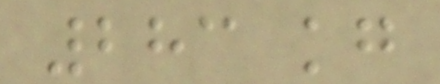283 kg
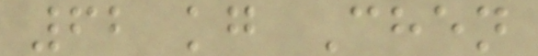62 kg Chen
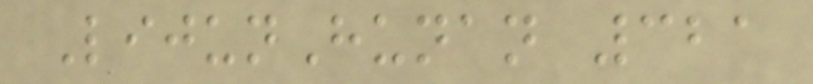LijunHunan 321
